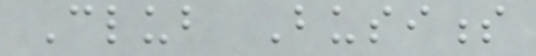Club Business
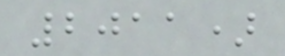2011)
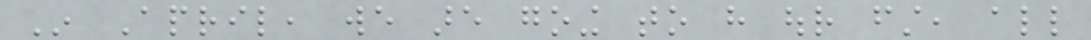In April, we are going to have our first, all
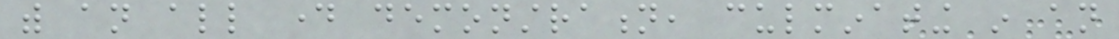with an all day demonstration, culminating in an
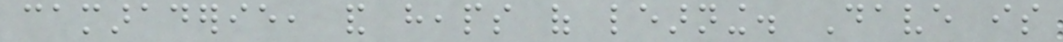camaraderie, and heaps of learning. Dave is
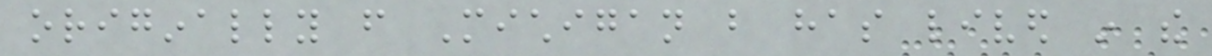originally from Michigan but has lived in the
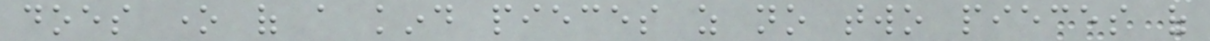does one of a kind pieces as no two pieces of
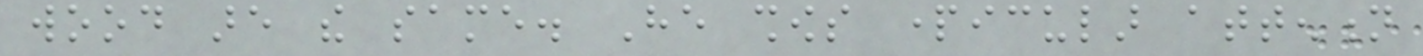wood are the same. He shows particular attention
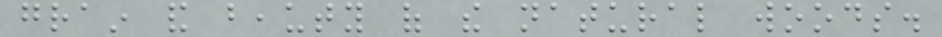grain and beauty of the natural woods.
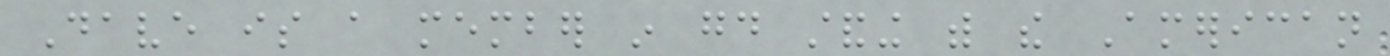Dave is a member in good standing with the American
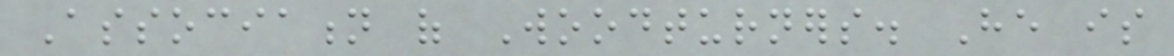Association of Woodturners. He is
